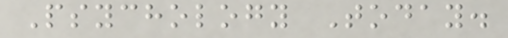Psychology Today.
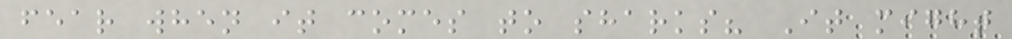fear when it comes to sharks? It might
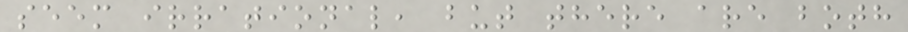seem irrational, but there are both
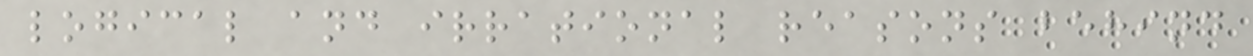logical and irrational reasons behind
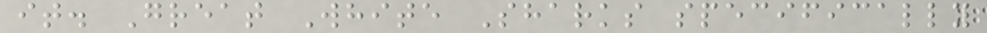it. Great White Sharks specifically
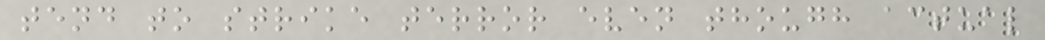tend to strike terror even though actual
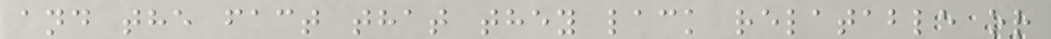and the fact that they lack relatable or
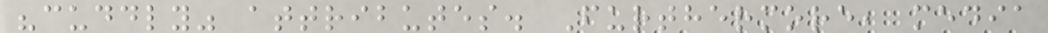"cuddly" attributes. Furthermore, media
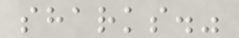sharks."
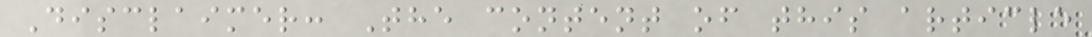Disclaimer: The content of this article
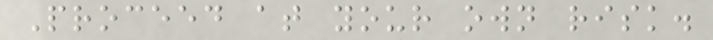Proceed at your own risk.
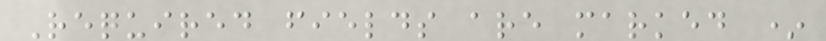Required fields are marked *
